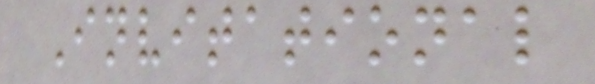Invitational
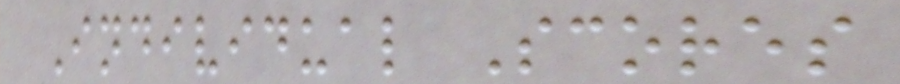Individual Scores
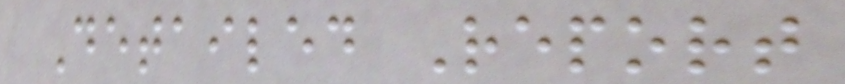Detailed Report
